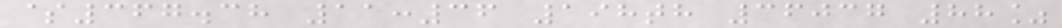$367.38 11:36 198th 36037 88%
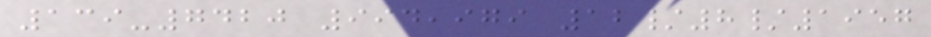139-7420 994,979 12/8/1957
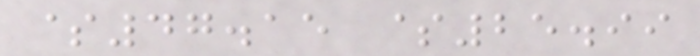$47.15 $25.99
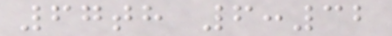67th 6:32
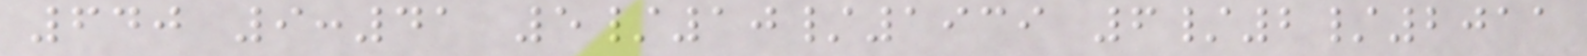640 9:41 5/10/1939 6/2/2011
